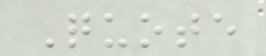Quote
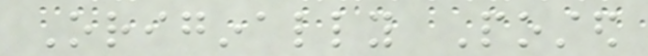Originally Posted
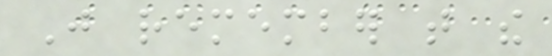Just remember that the
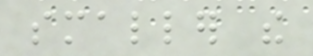smaller the
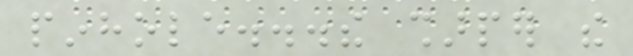pinhole...the sharper the
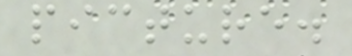picture.
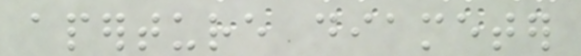aperture diameter
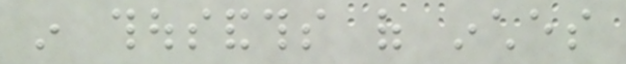in thousandths of inches
